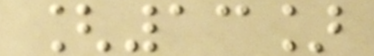[13]
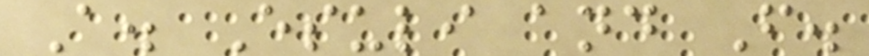A. Esuli and F.
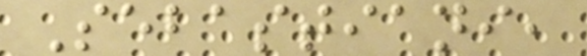Sebastiani,
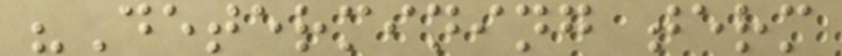"Determining term
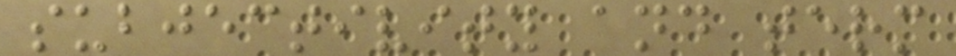subjectivity and term
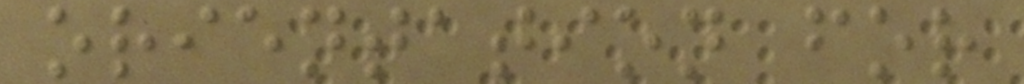orientation for
